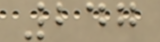247
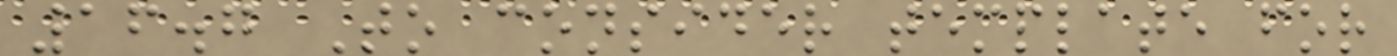16.7 To consider template for
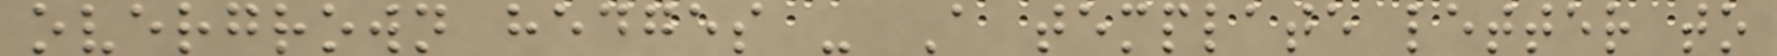overgrown hedges - A template letter to
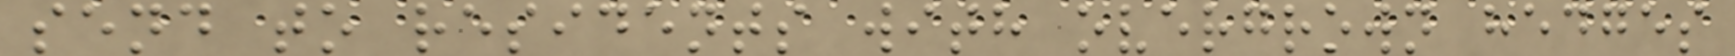send to residents with overgrown hedges
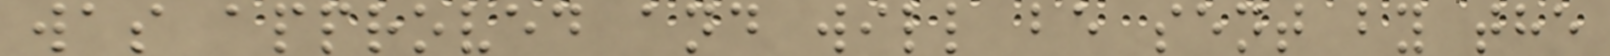was approved and will be sent by the
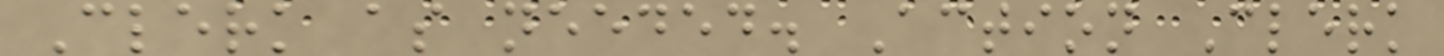Clerk as needed. Action Clerk
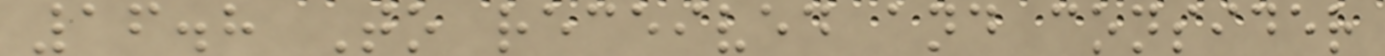16.8 To received and consider
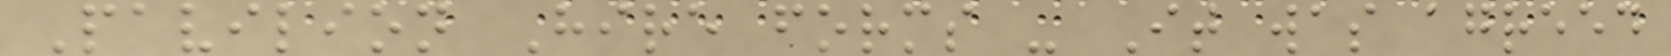Pavilion Hire forms - It was agreed
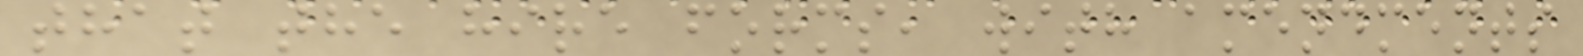that the hire forms, with amendments
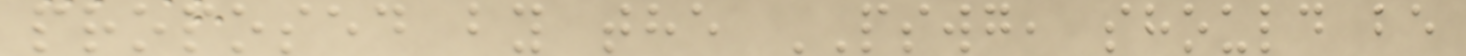proposed by the PSWG, should be
